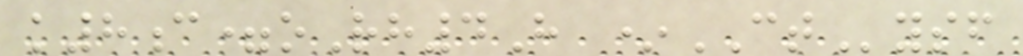k8c=oRh4H *CTysf
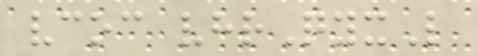vcoc vhrQyxL
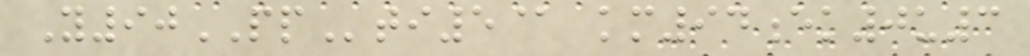Y90PPti5@ km94ek0u3
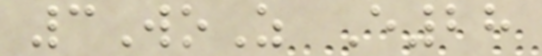3WoZ E28
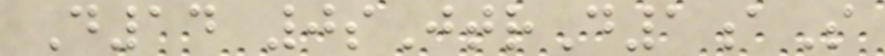D14 0sJtrD1aS
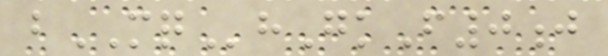bMQhGkF0j
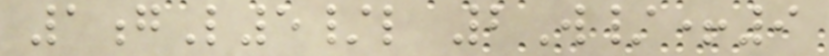1gL5/l 2W/+9
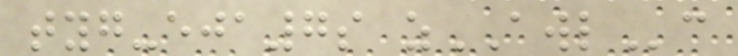tyg-eja7s zAWLc
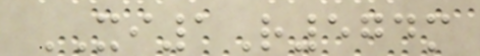XI1R574m
